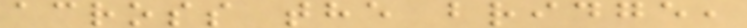across the bridge,
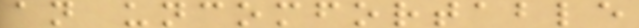an uncomfortable
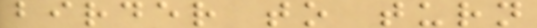birder to turn
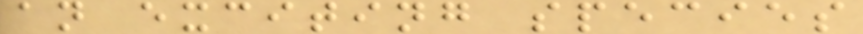an exciting species
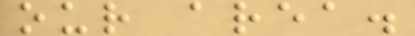our area.
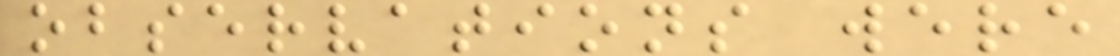observations were
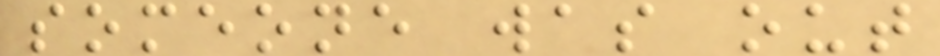someone was out
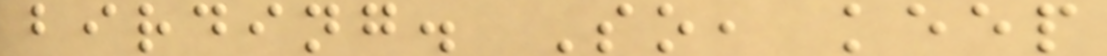birding. So, keep
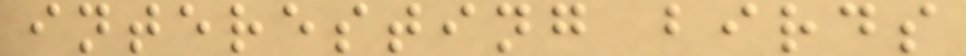interesting birds
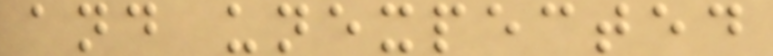and unexpected
